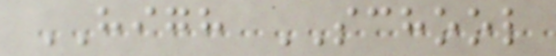HIGH SCHOOL
